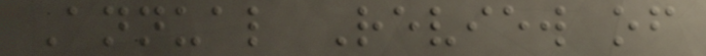Annual Review of
